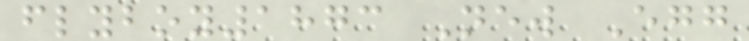flyboy1873 New Egg
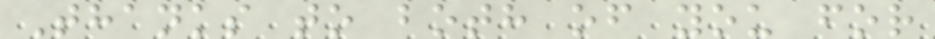Thanks to both of you for
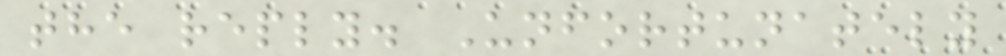the reply. Unfortunately
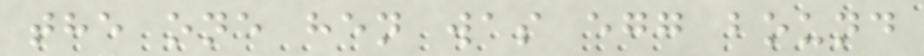the one hen was egg bound
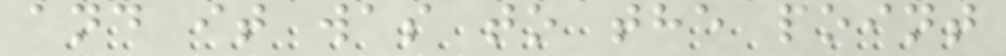and it was to the point
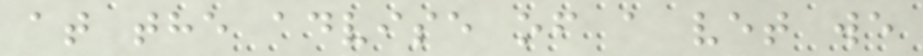at the advise of a vet we
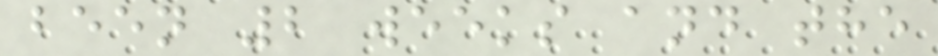been 2 weeks and the
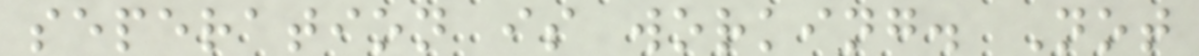seperation is working. Not
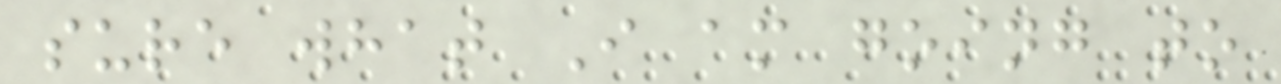sure what I am going to
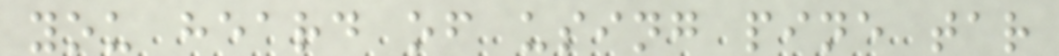you heard of using pine tar
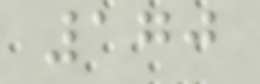170
